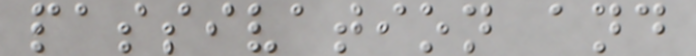passivation and
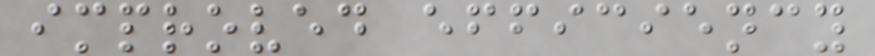improved efficiency
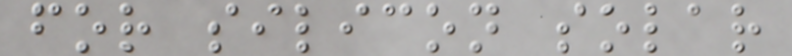for silicon solar
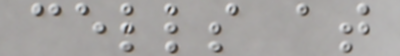cells at
